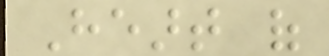Heart of
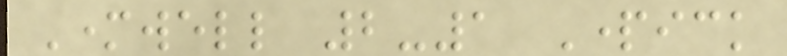Motherwell 2-1 Partick
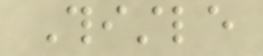Thistle
